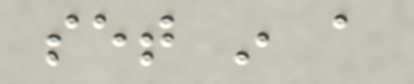set in a
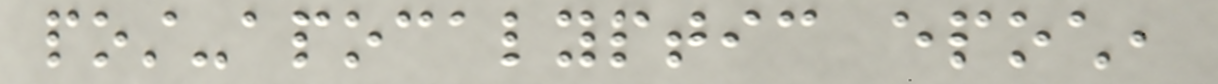post-apocalyptic epoch,
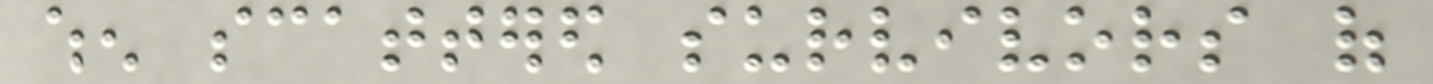when scattered survivors of
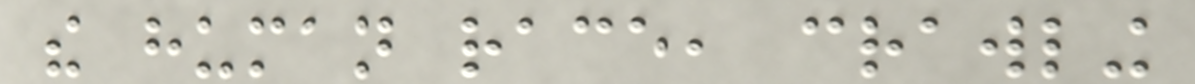the human race, crawling
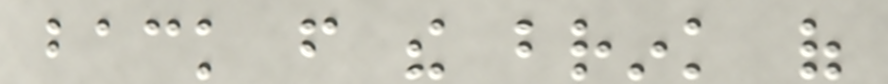back from the brink of
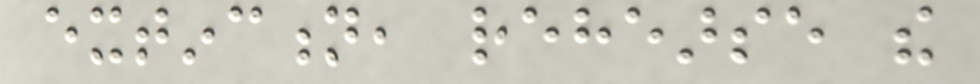extinction, rehearse the
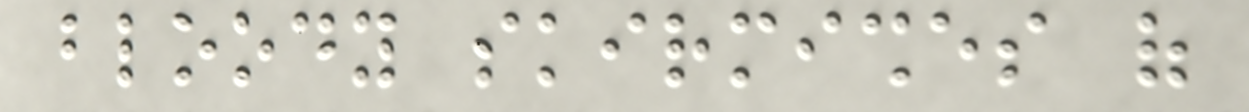bloody skirmishes of
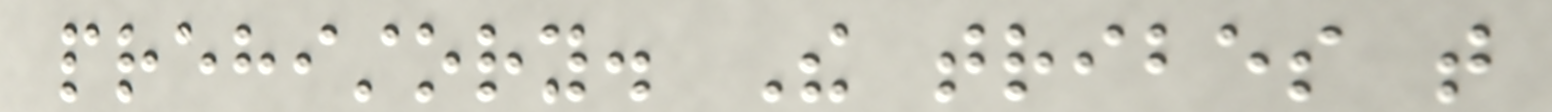prehistory. The tribes that
